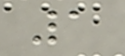1
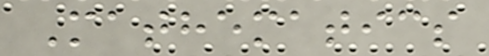Mathematics
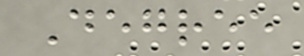Degree
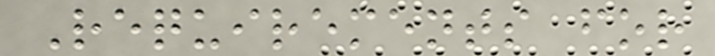Requirements for
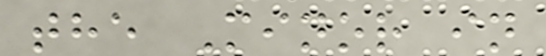the Minor in
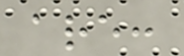are:
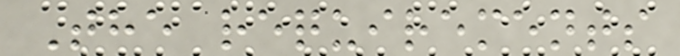The requirements
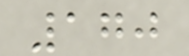170
